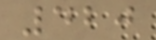420
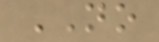NO
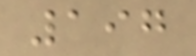197
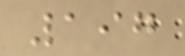197
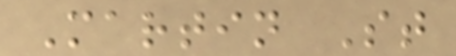Martin St
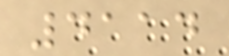4114
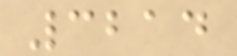3214
